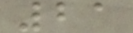21
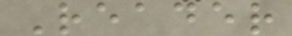Reader
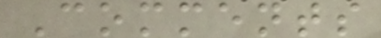Comments
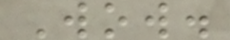Wow.
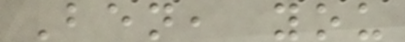Ben, you
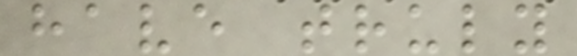have truly
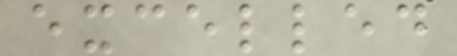excelled
